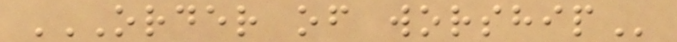ORDER OF WORSHIP
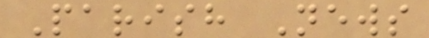Parish News
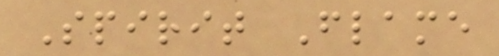Spirit Flame
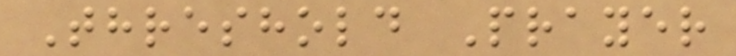Threshold Prayer
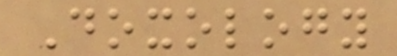Doxology
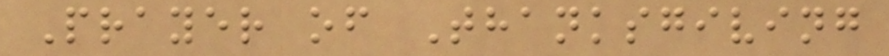Prayer of Thanksgiving
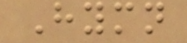Hymn
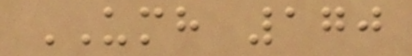UMH 170
